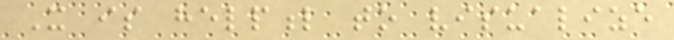It is helpful to visualize
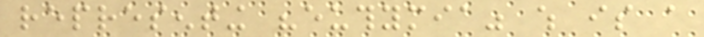representing "euthymia" which is a
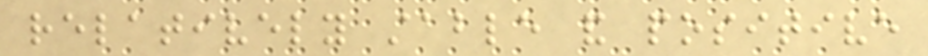relatively stable and positive
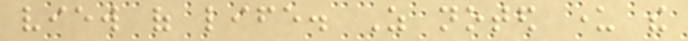view of life. As noted under the
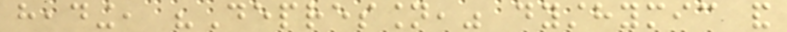heading, "Depression," dysthymic and
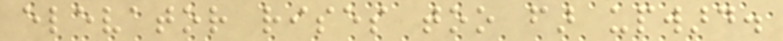elevator rises too far upward.
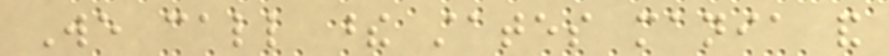We call these states mania and
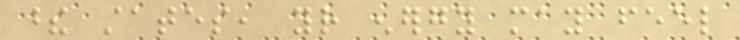these states, your energy may feel
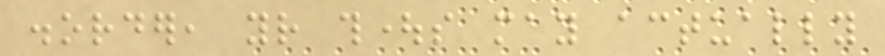disorder, your thoughts may actually
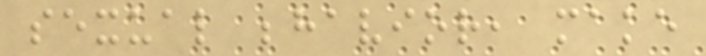sexual behavior, make
